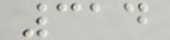314
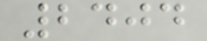2404
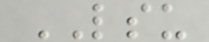LSU
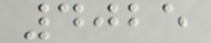4025
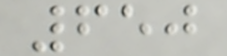650
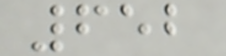652
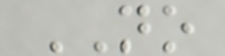NO
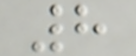8
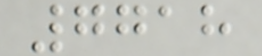7718
